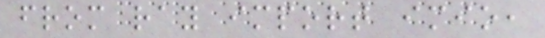from ray import imio,
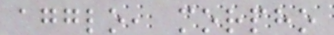agglo, morpho
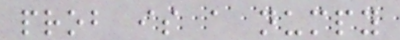prob is a numpy
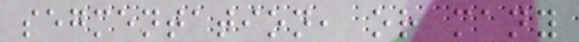segmentation, or many
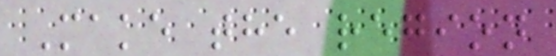Make the region
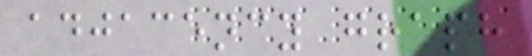adjacency graph
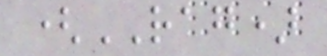(RAG)
